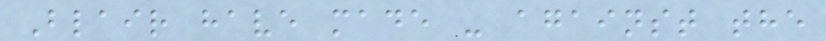Blair have made - against the
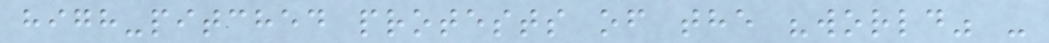high-pitched protests of the "world" -
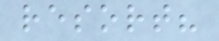resort?
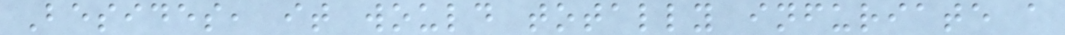Besides, it would totally infuriate a
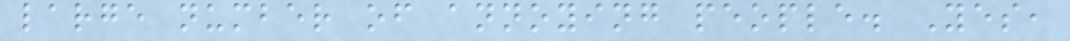large number of annoying people. Yes,
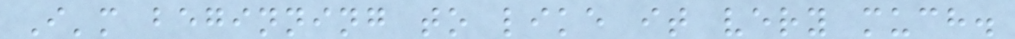I'm beginning to like it very much.
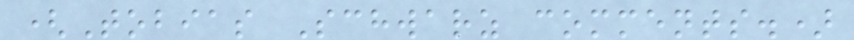(Tobias Schwarz comments.)
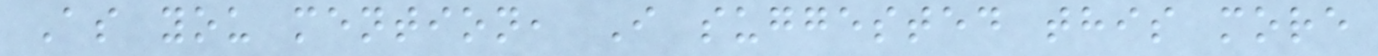As you mention, I suggested this more
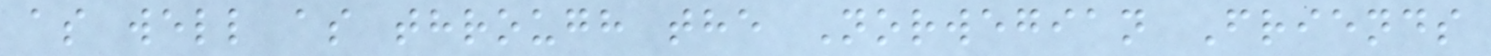as well as through the Norwegian Friends
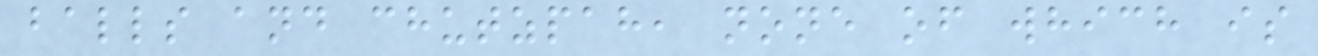balls and chutzpah, none of which is
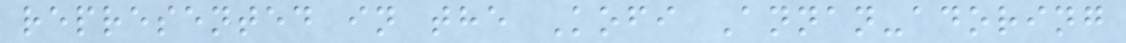represented in the Kofi Annan-adoring
